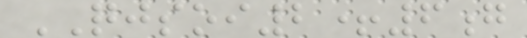QJSOI2+6g
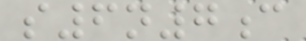s6n7c
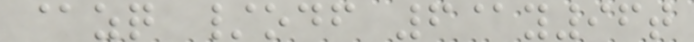@zq /odf 6@y96t
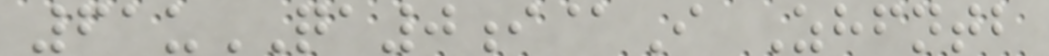61uQA0i@I Zhfntb
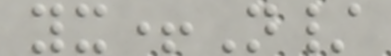yx+N/
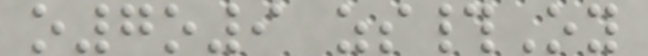o7o9 zs#Oy
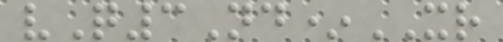vQ3Nd*XR
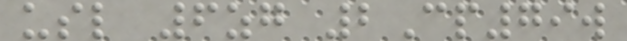usl 6zg 2Cp79w
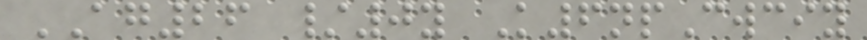AG26 /0y K6npCwciy
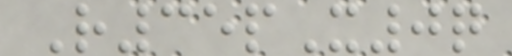R35pX0q
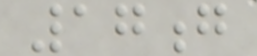17g
